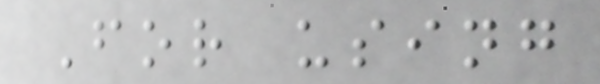For using
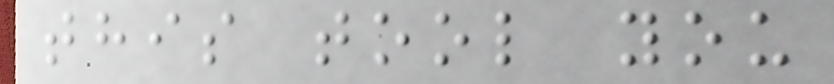this tool you
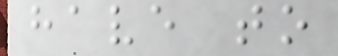have to
